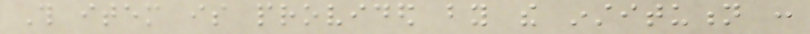This item is provided by the institution :
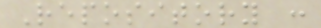Repository :
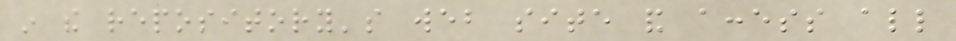in the repository's web site and access all
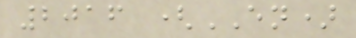2016 (EN)
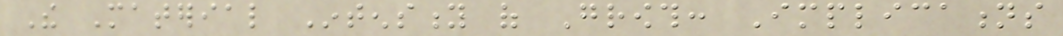The Material Intensity of Growth: Implications
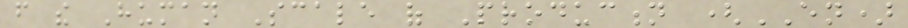from the Human Scale of Production (EN)
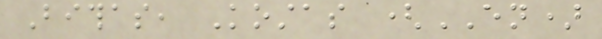Bithas, Kostas (EN)
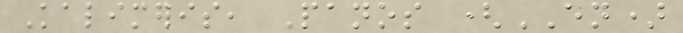Kalimeris, Panos (EN)
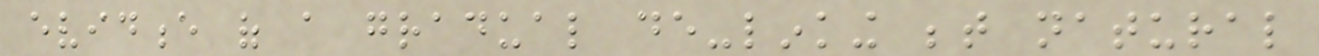evidence of a gradual de-linking between natural
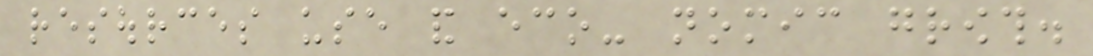resources use and eco- nomic growth.
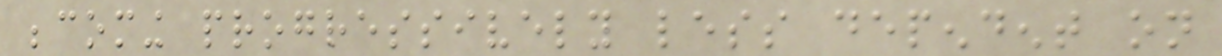becoming progressively less dependent on
